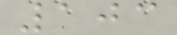103
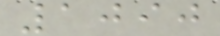1090
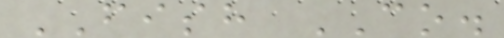FISH CO.
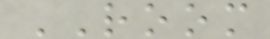ROOM
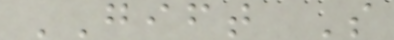GIFT S
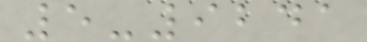5-9241
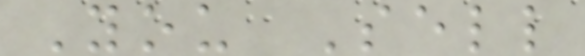You Sell
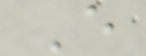E
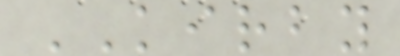KIRBY
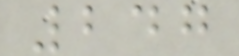247
